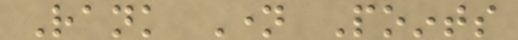Rank Name Points
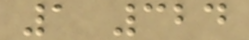1 324
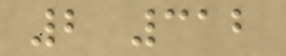2 312
